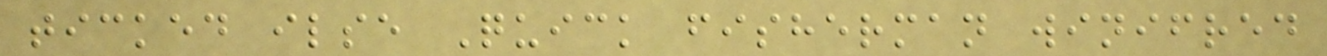ticked ilse Quick fisherman winifred
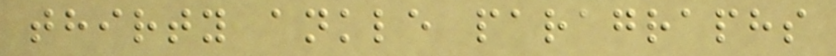thirty ankle paragraphs
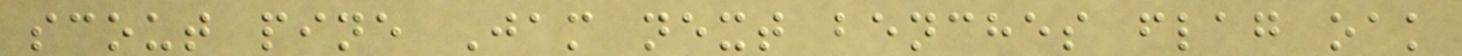scout pine Jam next benches flag oak
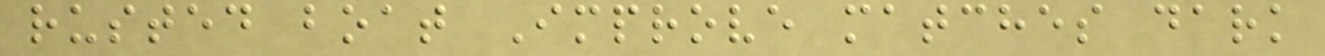rusted boat Improve matches dark
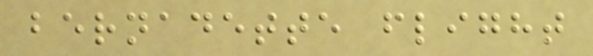bernadette flight
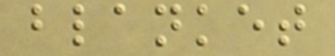blanket
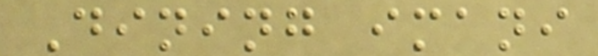Dining imani
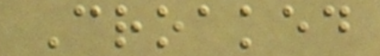Croaked
